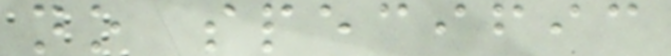no specific
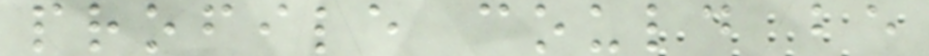profile could be
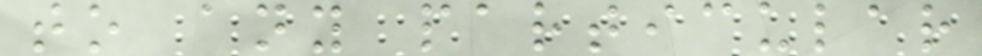to any particular
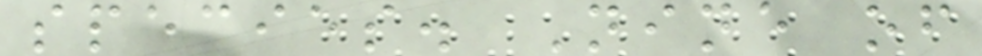species. Nine of
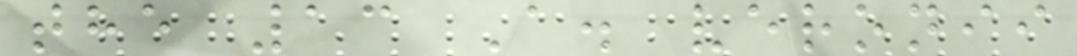the 13 A. veronii
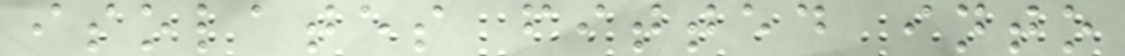isolates fitted into
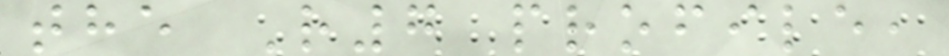the R7 profile,
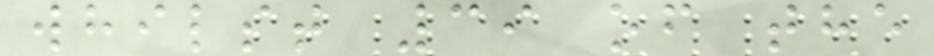whilst 39 of the
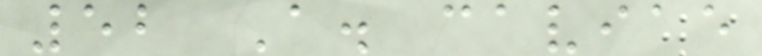52 A. caviae
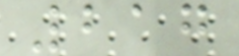217
